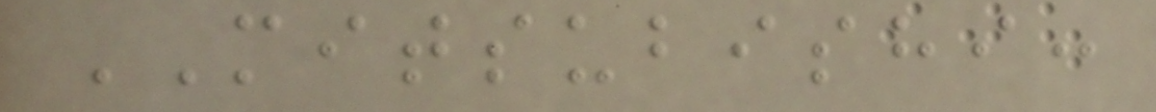MITSUBISHI:
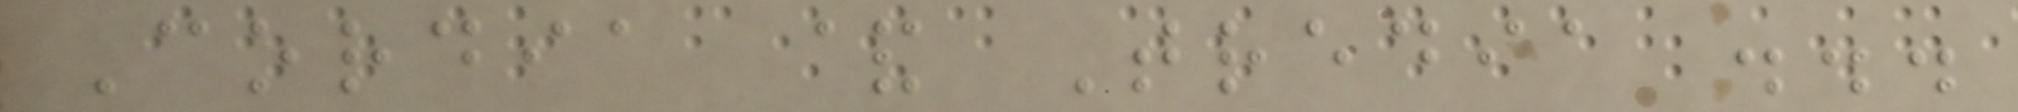Cordia & Tredia ...
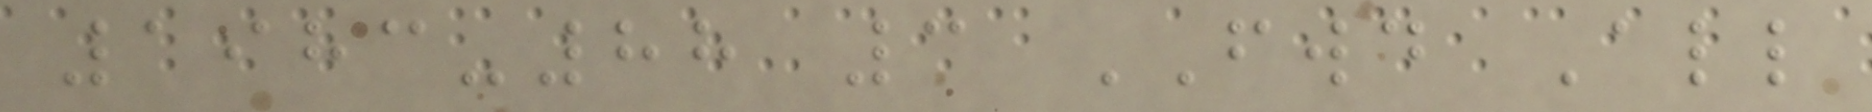1983-88 3 FWD All
